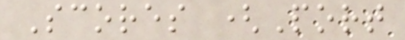Scores (Port
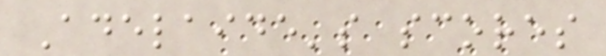Adelaide's scores
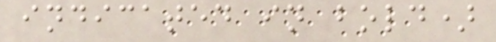indicated in bold)
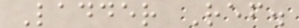Ladder Ref.
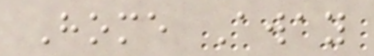Home Away
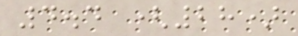4.4 (28)
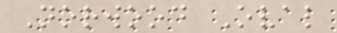Norwood Oval
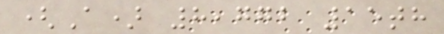(A) 8,772 15th
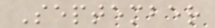September
